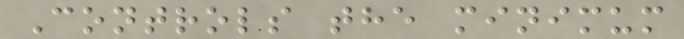Controls the minimum
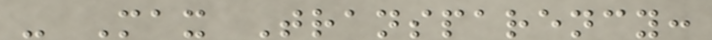- Max Transparency:
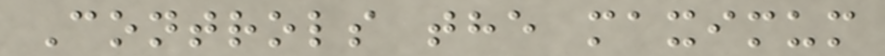Controls the maximum
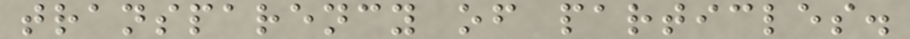transparency of particles.
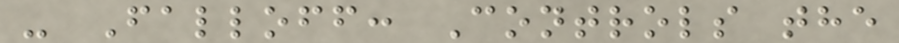- Falloff: Controls the
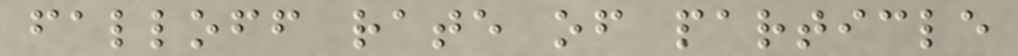falloff rate of particle
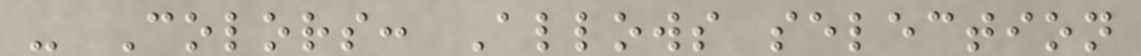- Colors: Allows selection
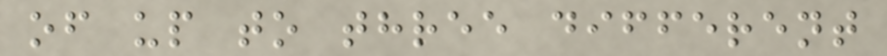of up to three different
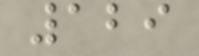129
